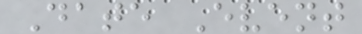Date Event
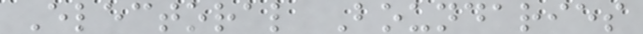Electoral Boundaries
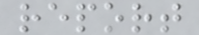report
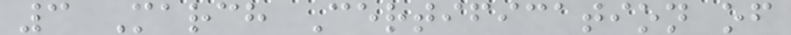3 March Certification of
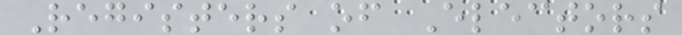Registers of Electors
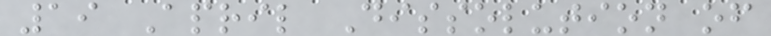19 April Dissolution of
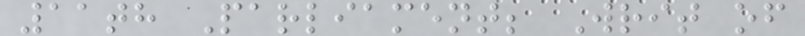11th Parliament; Writ of
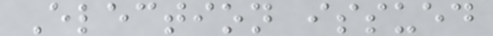Election issued
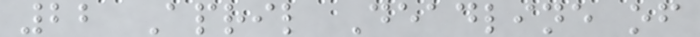22 April Deadline of
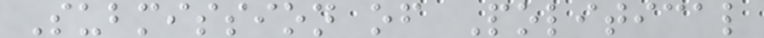Submission of Political
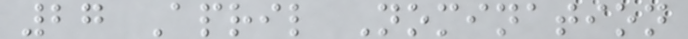27 April Nomination
